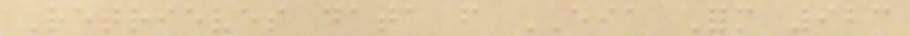Retrieves data from EIA Form 923
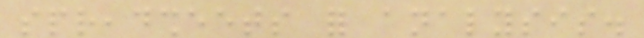spreadsheets for analysis.
